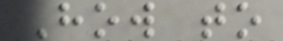How to
